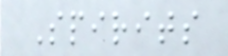Spirits
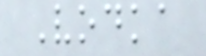Vodka
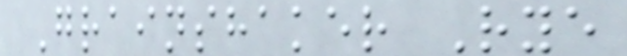Grainshaker Rye
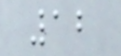12
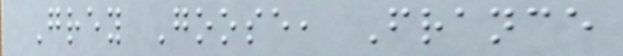Grey Goose, France
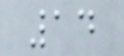14
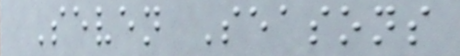Seven Seasons
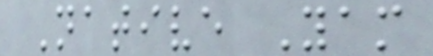Native Yam
